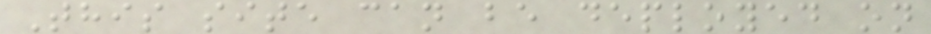This site can be deployed on
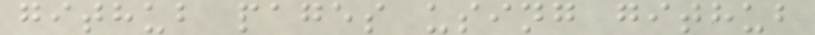github pages using github
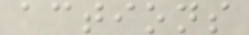actions
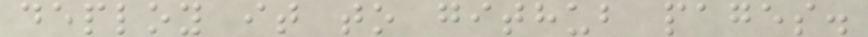deploy it to github pages.
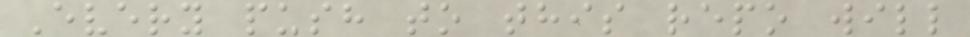Every push to this repo will
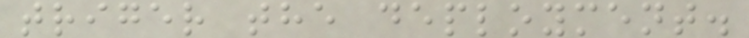triger the deployment.
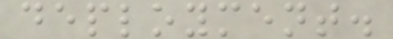deployment.
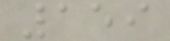159
